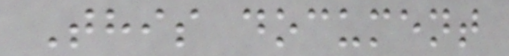This document
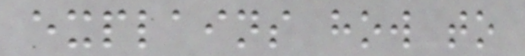explains how to
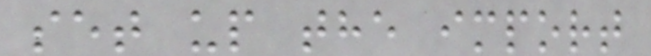set up the import
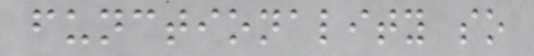functionality so
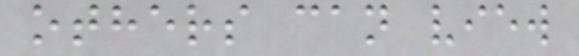others can view
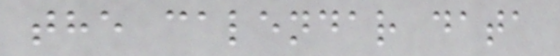the calendar data
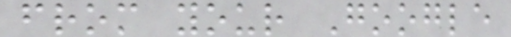from your Google
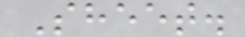Sheet.
